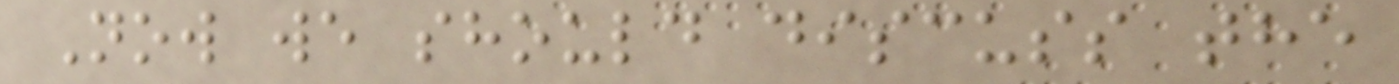Now we should discuss the
